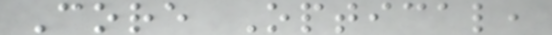Core Optical,
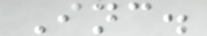Inc.
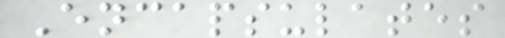Encapsulates
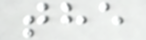the
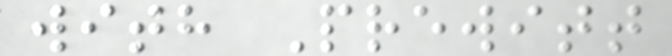with Prewitt
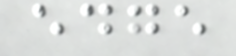edge
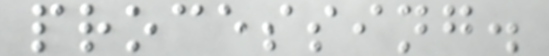processing.
